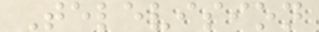Television
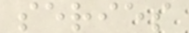series
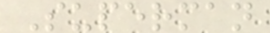Superman
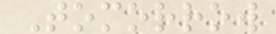Tomorrow
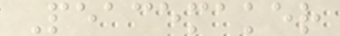Peacemaker
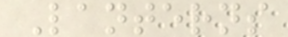Lanterns
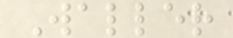Waller
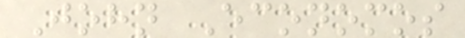John Economos
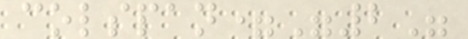colspan="2"
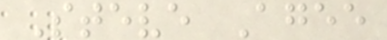Steve Agee
